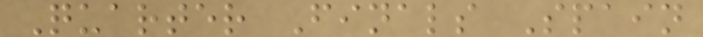Quarter Finals Spain
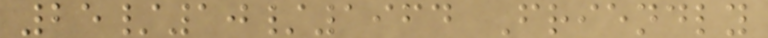25/10/1964 Friendly
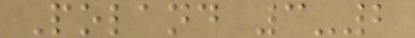Poland 3-2
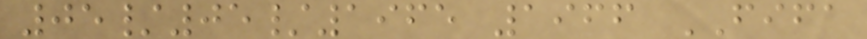05/05/1965 1966 FIFA
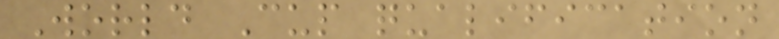World Cup qualification
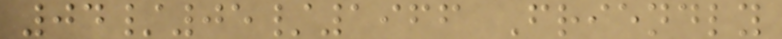04/05/1966 Friendly
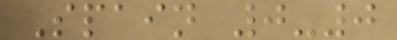Spain 0-0
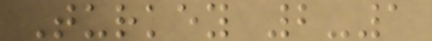Turkey 2-1
